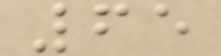65
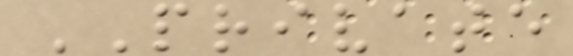PRIVATE
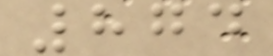874
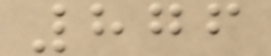876
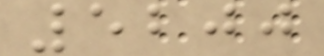5200
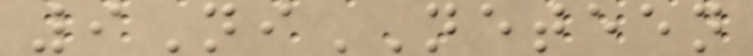9NiNETEEN
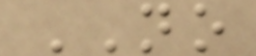NO
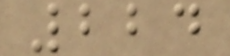224
